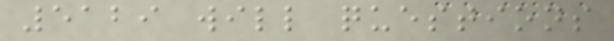5129 will questions
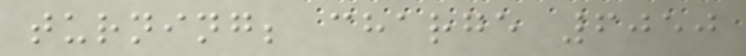turning; charge 6050
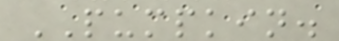PUMPKIN.
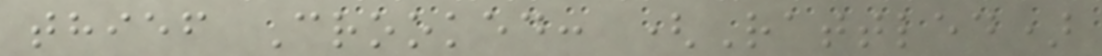thief Crooked: (Rattled)
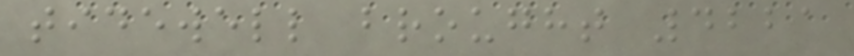tidewell brought 4221
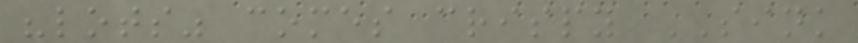"lots" comes crispy SINK
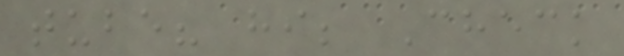tube? hi; Check
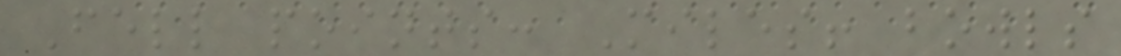Fell points: Miles! bowls
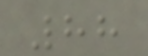88
